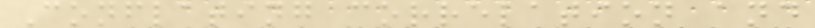Conflating correlation and
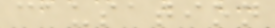causation
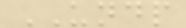UNDP
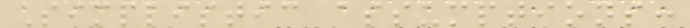Simplistic assumptions:
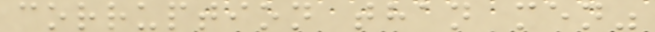corruption than men"
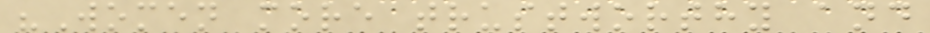"Women more trustworthy and
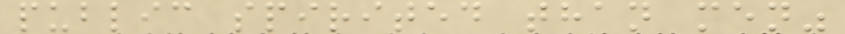public spirited than men"
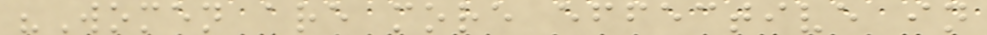"Women are more effective in
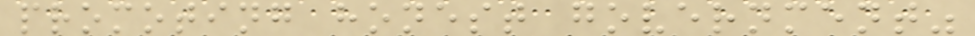promoting honest government"
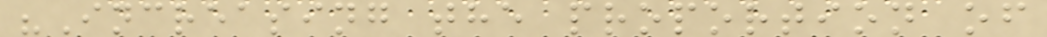"Increasing the proportion of
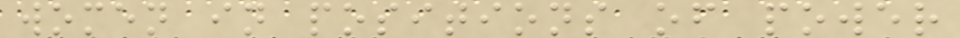women in positions of power
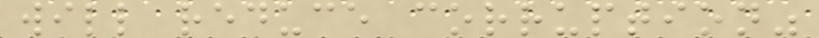will reduce corruption"
